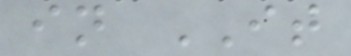in IT
